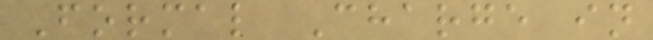Formal Charge in
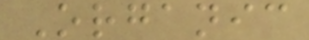Organic
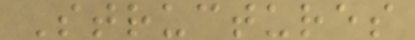Structures
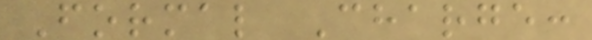Formal Charge:
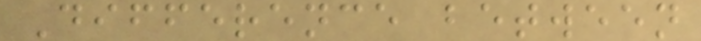Difference between
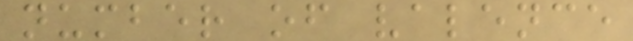number of valence
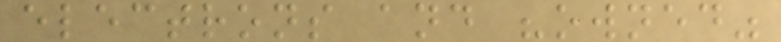electrons and "owned"
